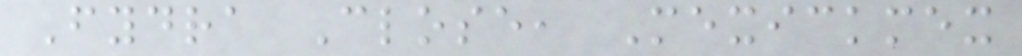Fydra Close, Mexickmex
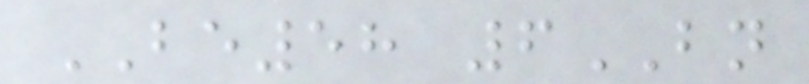BE58 6BN
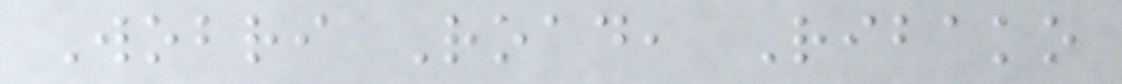Wobri Road, Ribako
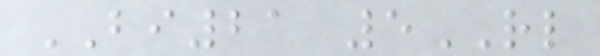BI21 5RL
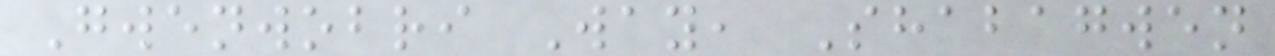Gwenwobri Way, Shabagwen
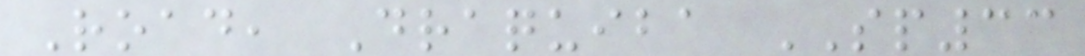Road, Draquiba SP33
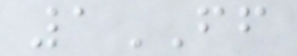1FF
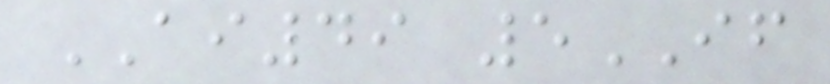AI49 5IF
